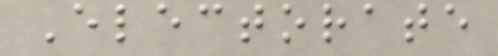Electorate
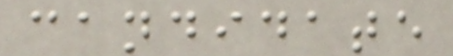candidate
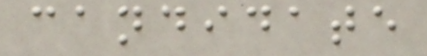candidate
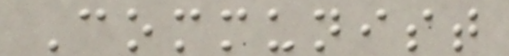Communist
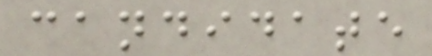candidate
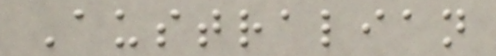Australian
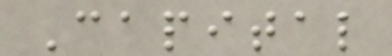Capital
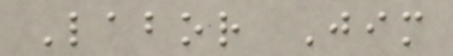Labor Jim
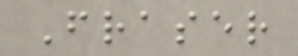Fraser
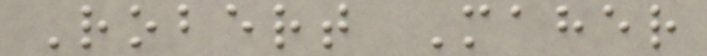Robert Maher
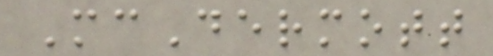McDermott
